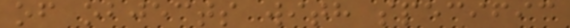of objects with specific
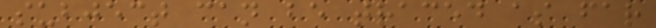subject can be traced as far
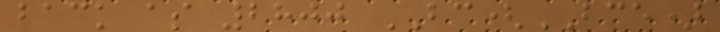back as 2800 BC(BCE)
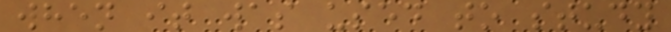when it was used to study
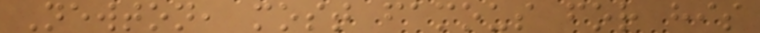Newton, most famous for his
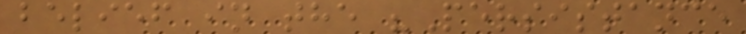belief in the "Persistance
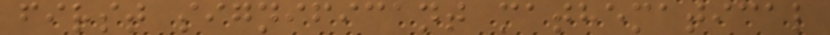first significant mathematical
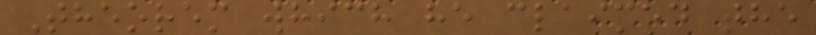Theorem which he claimed the
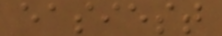easiest
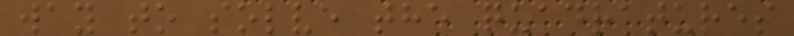way to solve the quadratures
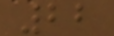22
